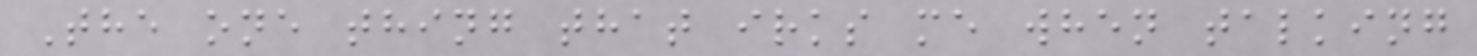The one thing that irks me when talking
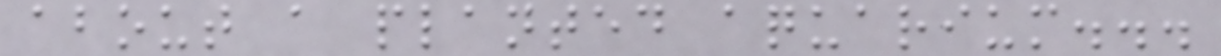about a planted aquarium...
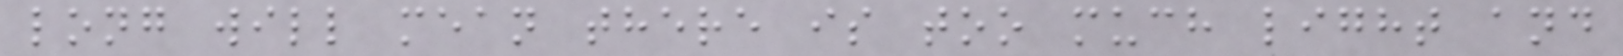long will mean there is too much light and
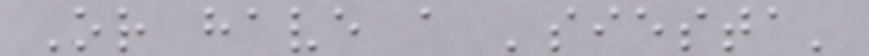Or have a 'siesta'
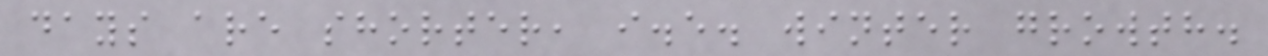days are shorter, i.e. winter growth.
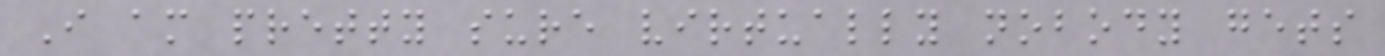I am pretty sure virtually nobody gets
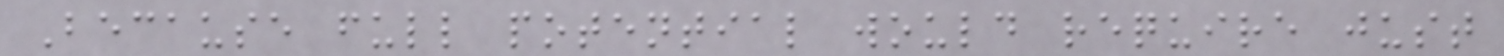Because full potential would require just
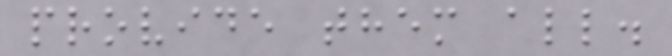provide them all.
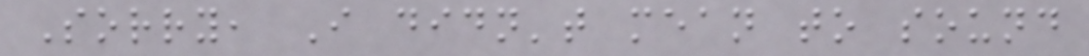Sorry, I didn't mean to sound
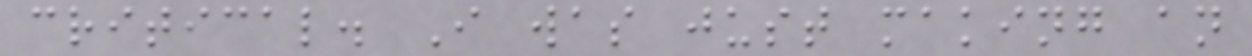critical. I was just making an
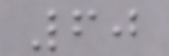60
